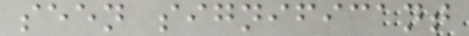seen significant
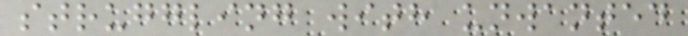struggling with unwanted
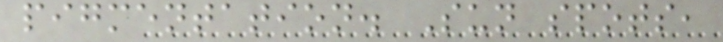pigmentation. Sun spots,
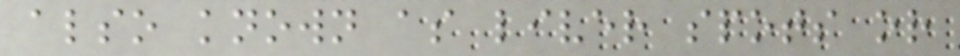also known as liver spots or
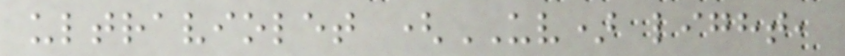ultraviolet (UV) light,
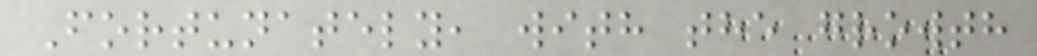Fortunately, with the growth
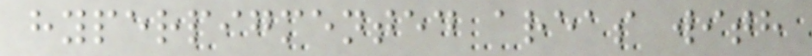hyperpigmented areas with
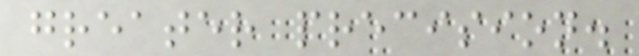greater precision.
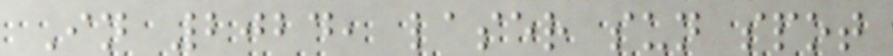In 2024, laser sun spot
